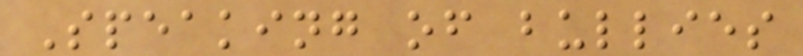Speaking of bullies
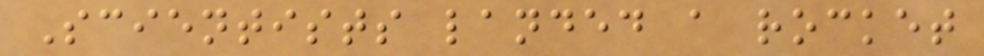Scientists landed a rocket
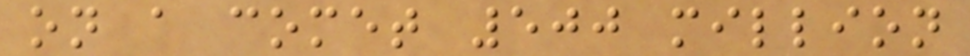on a comet 500 million
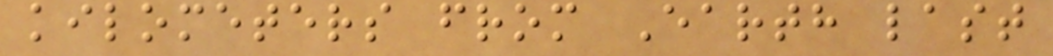kilometers from Earth last
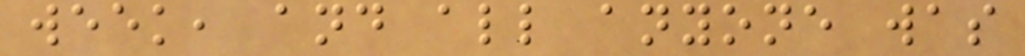week, and all anyone was
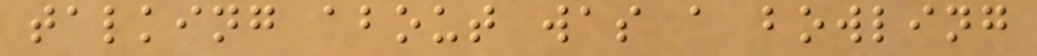talking about was a bowling
